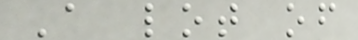A lot of
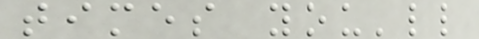times you'll
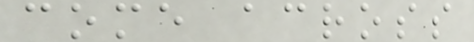come across
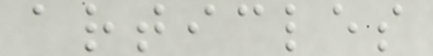articles
